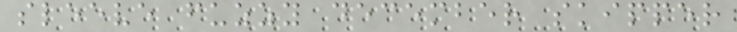sleeve fuzzy december skipper
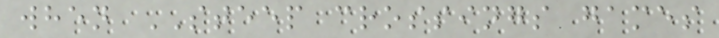when STEEP crossings games
